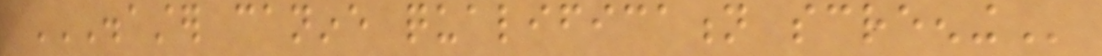DISASTER CANINE QUALIFICATION SCREENING
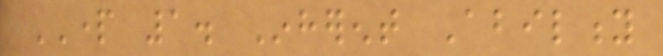PART 1. Inherent Ability
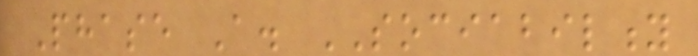Phase A. SOCIABILITY
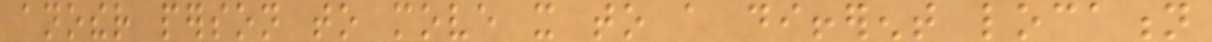another person to move it to a different location
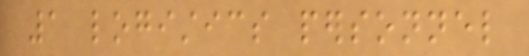1 logistics personnel
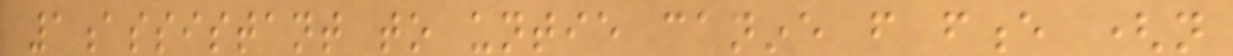1assistant to untie canine from fence (not
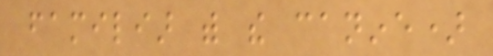familiar with the canine)
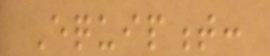Equipment:
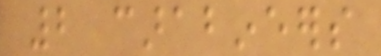2 carabineers
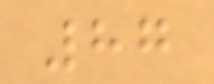87
